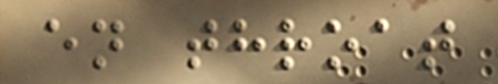en throat
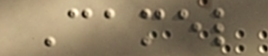Camel
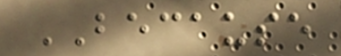BECAUSE
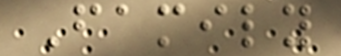Family
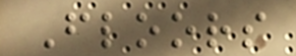Floors
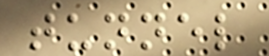tunnel
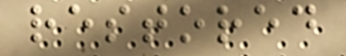restored
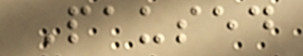Paused
